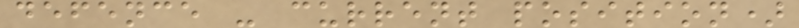defence - current position)
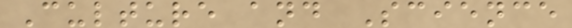Culture and Science
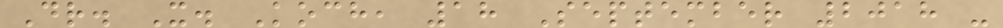Dr. X. Koch, 18 September 2018 -
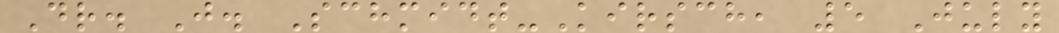Dr. J. Schmidt-Kirsch, 5 July
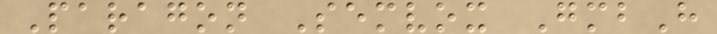Paragon Semvox GmbH
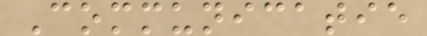Communicatie
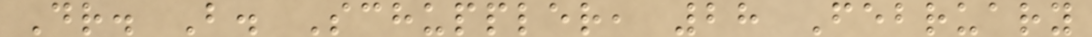Dr. B. Schuppler, 28 February
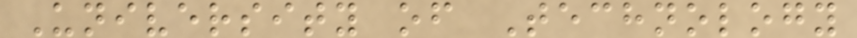University of Technology
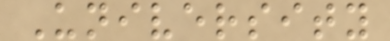University
